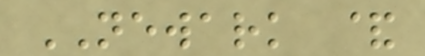NEWARK &
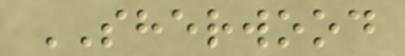SHERWOOD
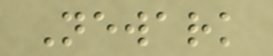Newark
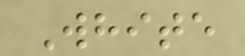White
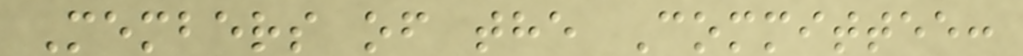Members of the Committee:
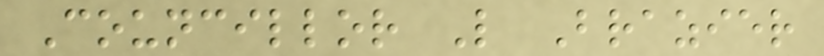Councillor L Brazier
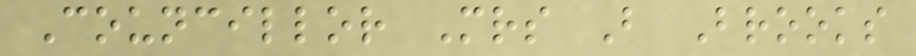Councillor Mrs B Brooks
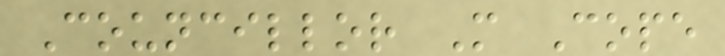Councillor M Cope
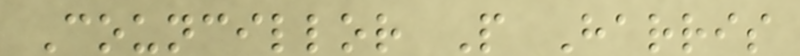Councillor P Harris
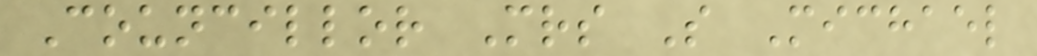Councillor Mrs S Michael
